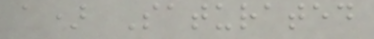a) Saturated
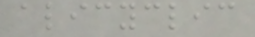alicyclic
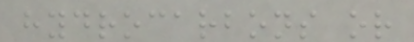hydrocarbons or
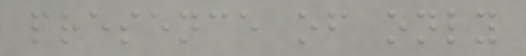presence of only
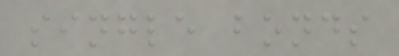single bonds
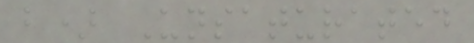b) Unsaturated
